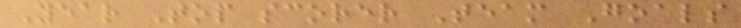Year Top scorer Team Goals
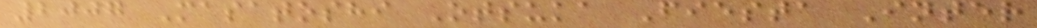2007 Masatoshi Otsuka Fiesta Inter
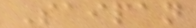Saipan
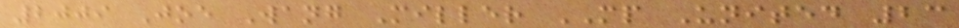2009 Joe Wang Miller MP United 23
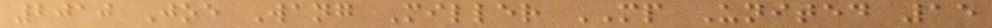2010 Joe Wang Miller MP United 15
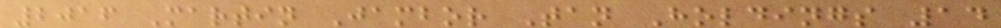2016 Martin Jambor Tan Holdings 14
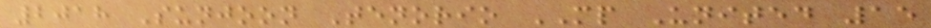2018 Sunjoon Tenorio MP United 15
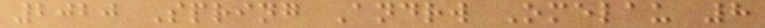2020 Spring Andrw Omelau 8
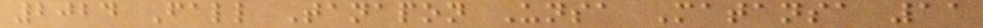2024 Fall Tanapon Unsa Matansa 11
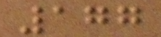177
